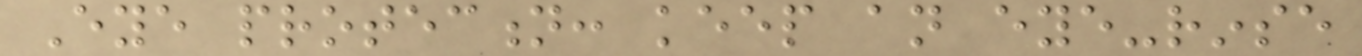Eye protection: keep an eye-rinse
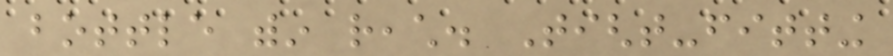bottle within reach. Tight-fitting
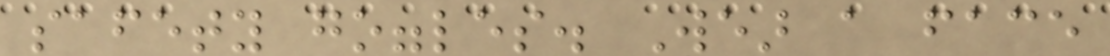safety goggles. Wear a face
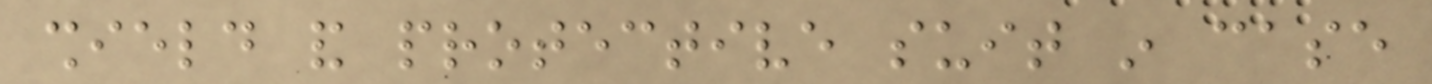shield and protective suit in case
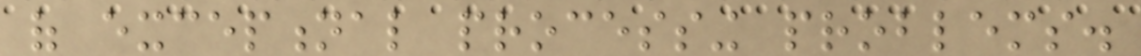of exceptional processing problems.
